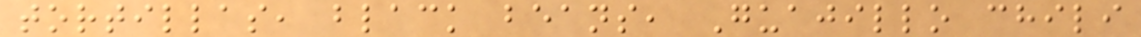tortillas, black beans, Guajillo chili
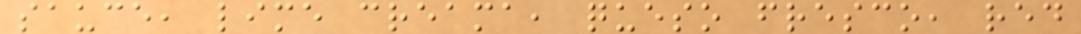sauce, lime creama, queso fresco, red
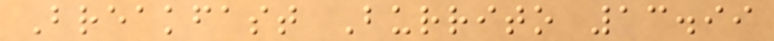Breakfast Burrito 13.99
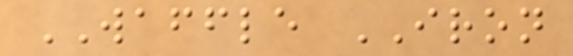WAFFLE IRON
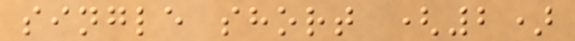single short (2)
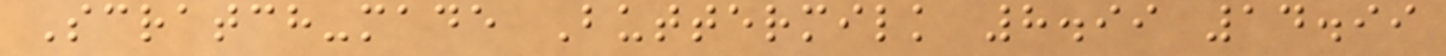Scratch-made Buttermilk 8.99 14.99
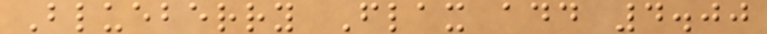Blueberry Flax add 4.00
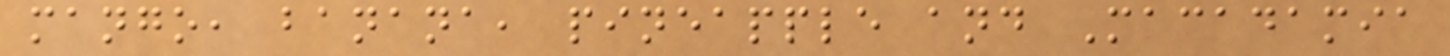mango, banana, pineapple and Macadamia
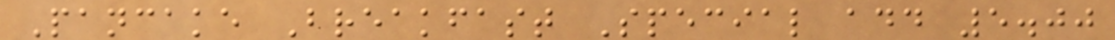Pancake Breakfast Special add 5.00
